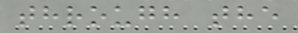through the
